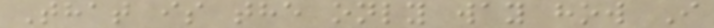That is the only way how I
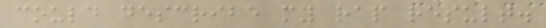could describe my rap result.
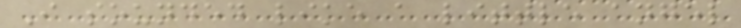I sounded like a little angel
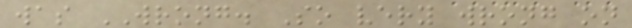was WRONG. So very wrong on
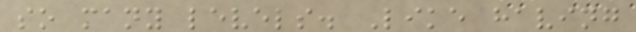so many levels. Like having
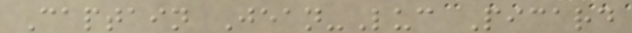Captain Jean-Luc Picard
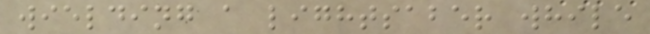wielding a lightsaber while
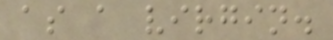as a virgin.
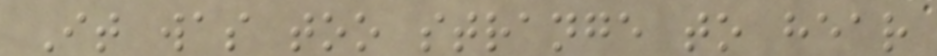It was too strange to hear
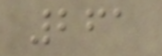261
